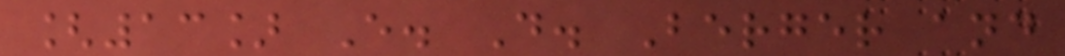[13] E. D. Berger and
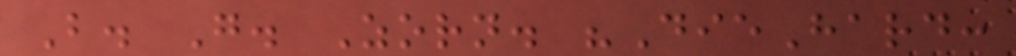B. G. Zorn. "DieHard:
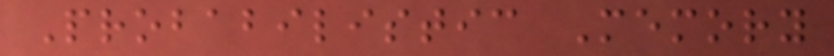Probabilistic Memory
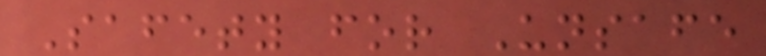Safety for Unsafe
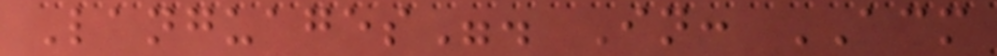Languages". In: ACM
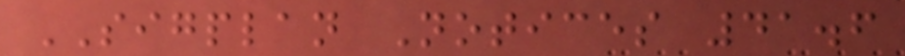SIGPLAN Notices 41.6
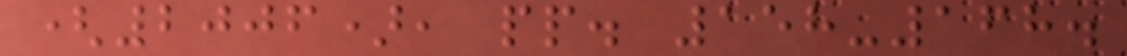(2006), pp. 158-168.
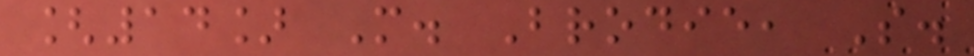[14] M. Brodie, S.
